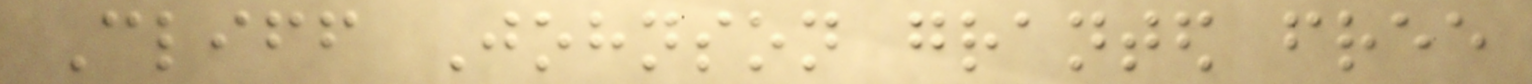Cliff Johnson granted free
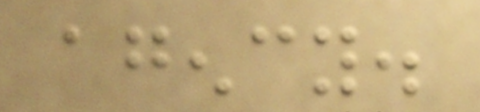agency.
